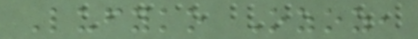Lufyko Ozoz,
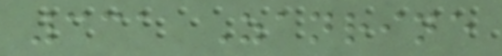331 Zanrine
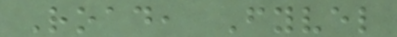Road, Fyvel
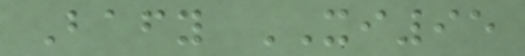Bafy XI95
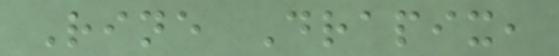Rine Drapix,
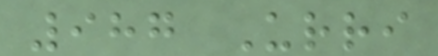987 Urri
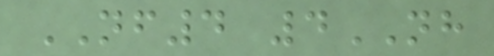NF4 4NH
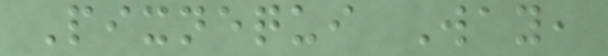Pixnequi Way,
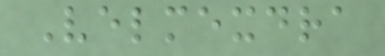Velmexdra
